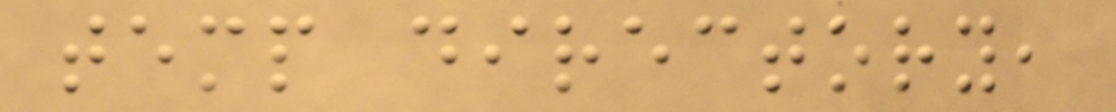temp directory,
